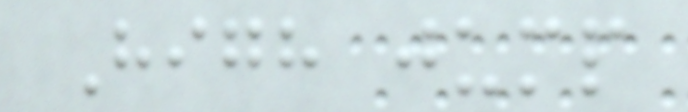High jump
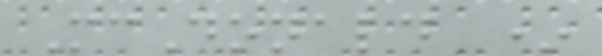McDonald *
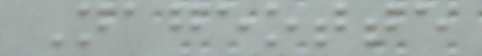Nageotte
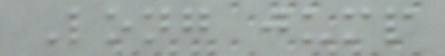Long jump
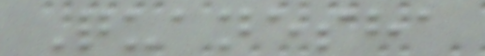Quanesha
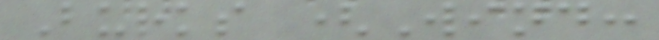Burks (Wind:
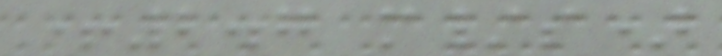+2.7 m/s)
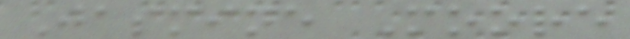Jasmine Moore
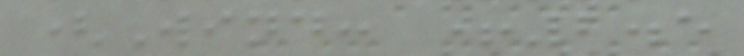(Wind: +2.5
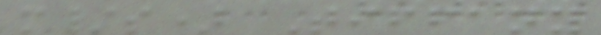m/s) Tiffany
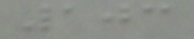103
